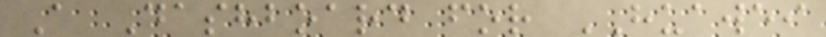A Dashboard for HUAWEI
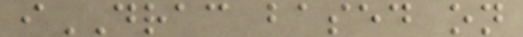iDRAC based on
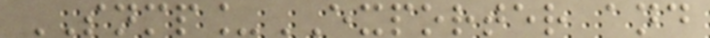SNMP_EXPORTER and
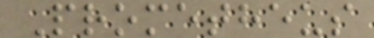Prometheus
